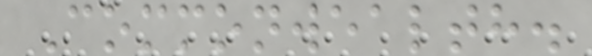Commonwealth.
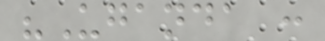"Uganda :
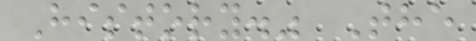History." The
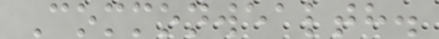Commonwealth.
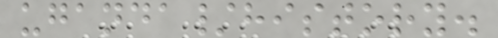uganda/history.
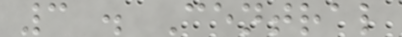3 . Central
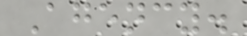Agency.
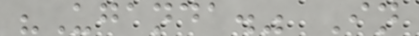"Uganda." In
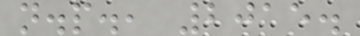n.p., 2015.
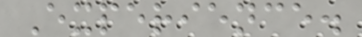Experience.
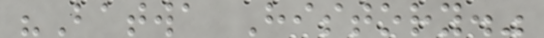"Batwa History."
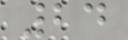24
